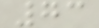73
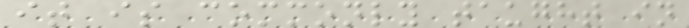it is commonly taught in
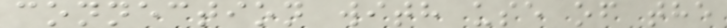connection with use of the
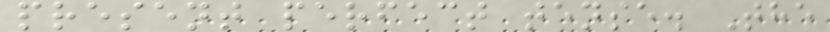present perfect tense. The
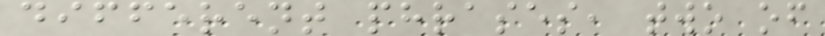different phrases, two of
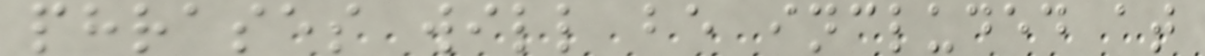phrases will be included at
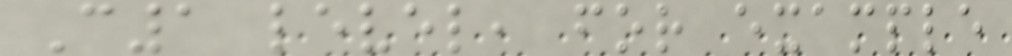C1 level, for example
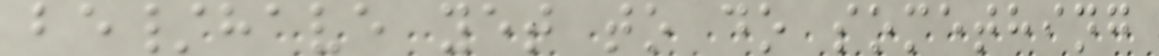be/have yet to do something
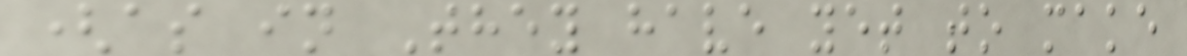(as in They have yet to make
